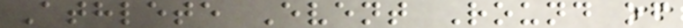Athlete Event Round of
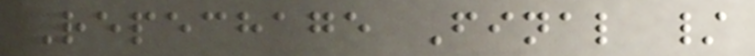Repechage Final /
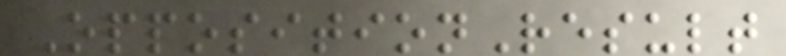OppositionResult
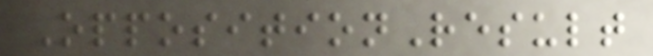OppositionResult
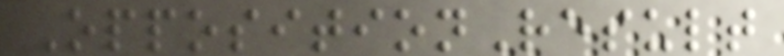OppositionResult
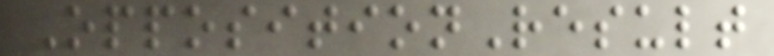OppositionResult
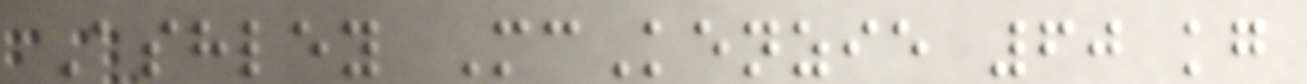Ashley McKenzie 60 kg
